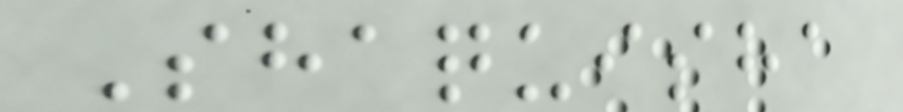Shaquisha
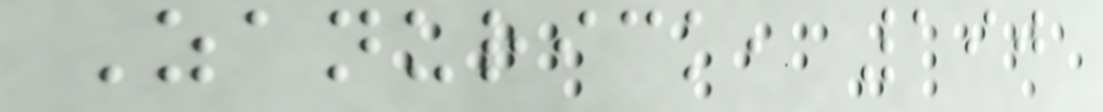Zanurick, 190
